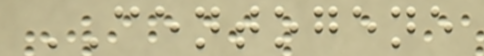CENTOGENE
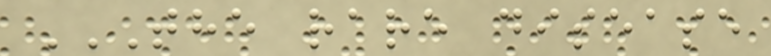THE RARE DISEASE
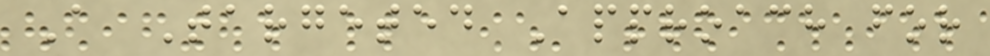A Targeted Approach for
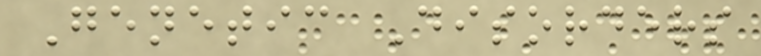Genetic Disorders
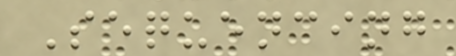Sequencing
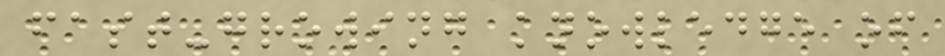fast-growing knowledge of
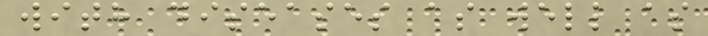with diseases as well as
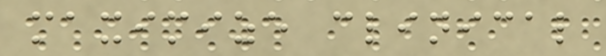maximize clinical
